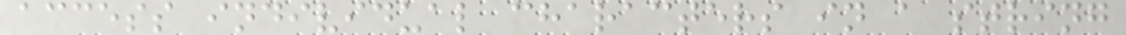access individual characters in a string
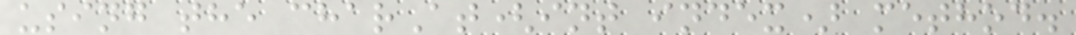using the charAt(int index) method.
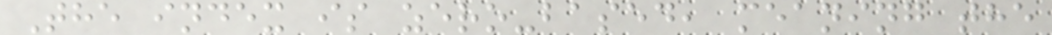The index is zero-based, meaning the
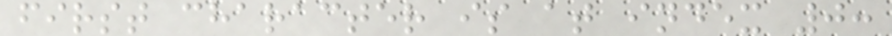first character is at index 0:
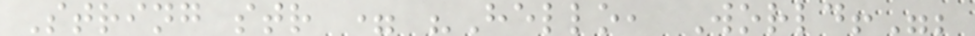String str = "Hello, World!";
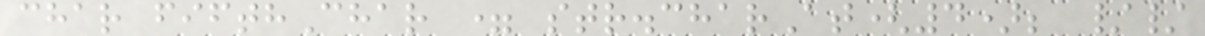char fifthChar = str.charAt(4); //
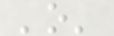'o'
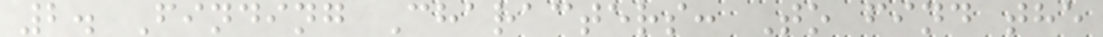2. Finding Characters: To find the
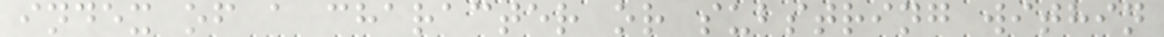index of a character or substring within
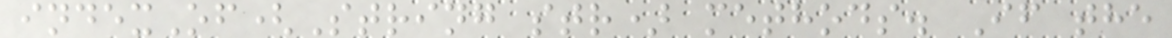indexOf(String str) methods. If the
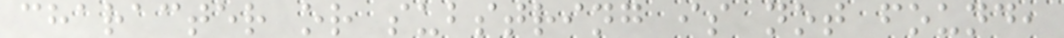character or substring is not found,
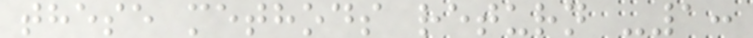these methods return -1:
